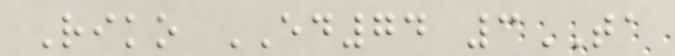Riko ED74 3TA
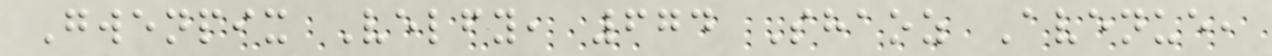Gwenpix Velfy, 674 Shaoz Avenue,
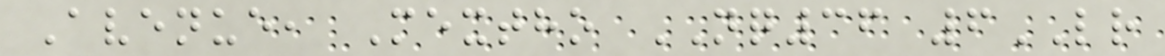Avenue, Mextho NQ36 6LR
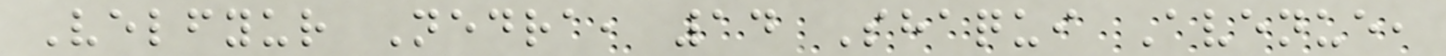Velfyur Nedra, 14 Shaqui Avenue,
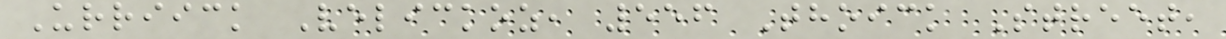Urriick Velickoz, 556 Thoick Street,
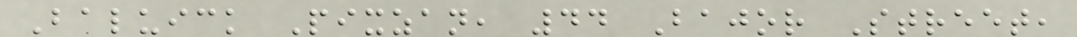Baluick Pixzan, 44 Bajor Street,
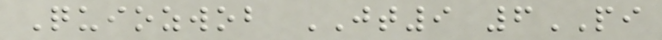Quiozwob JT9 6PI
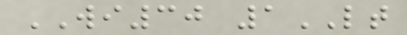WI30 1LT
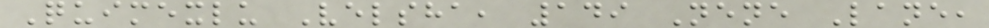Quimexlu Velsha, 149 Nene Lane,
